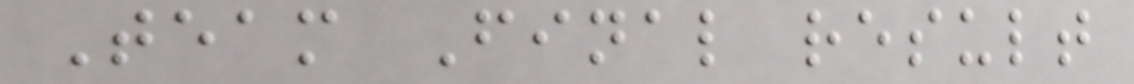Team Final result
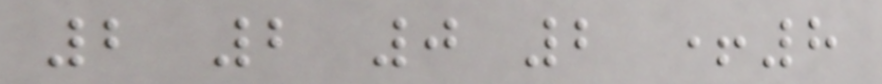2 2 0 2 +8
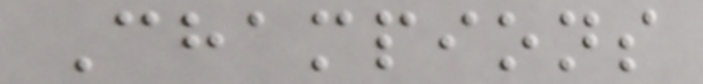Champions
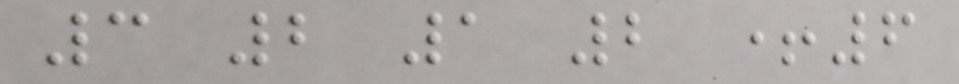3 2 1 2 +6
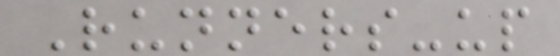Runners-up
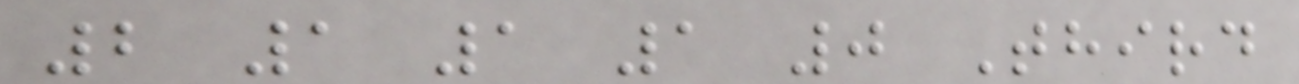2 1 1 1 0 Third
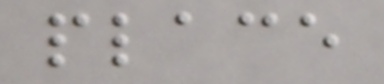place
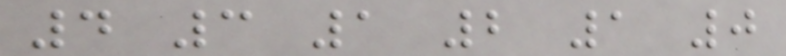4 3 1 2 1 0
